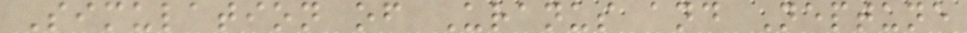Simulation of Uranus and Neptune
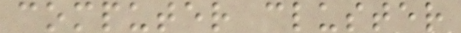computer cluster
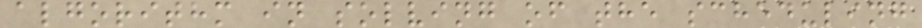algorithm in solving of the scheduling
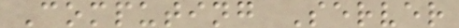Computing Server
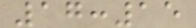17:15
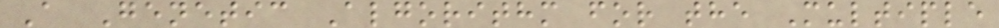A Genetic Algorithm for the Multiple
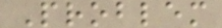Problem
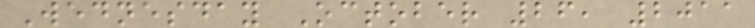Wednesday October 26, 2011
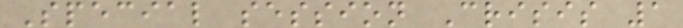Special session Crisis 1
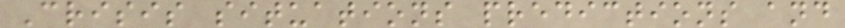Crisis situations predictions and
